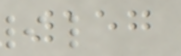157
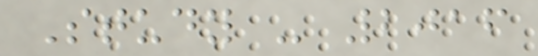Study - 2016
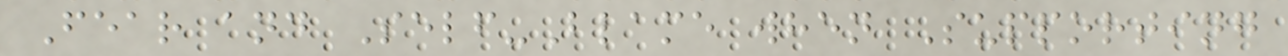Fear and Self-Blame when Supporting
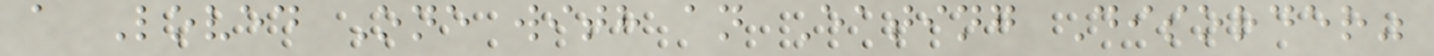a Loved One with an Eating Disorder"
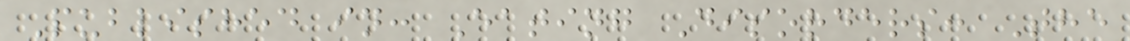Published in: Eating Disorders: The
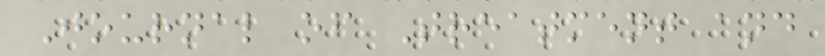Journal of Treatment and
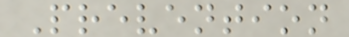Prevention
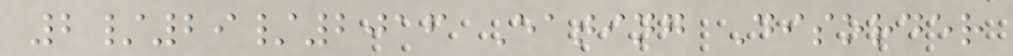2/29/2016 Eating Disorder
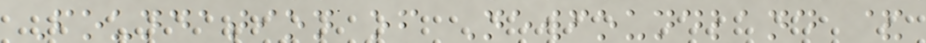Foundation of Newfoundland &
